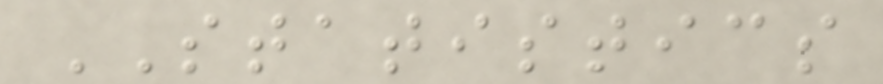STATISTICS
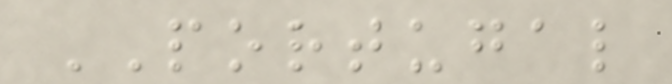PORTUGAL
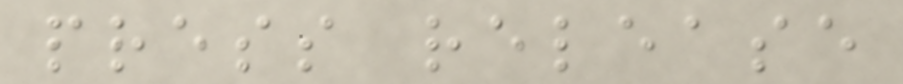press release
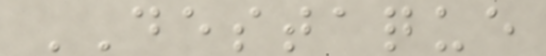DESTAQUE
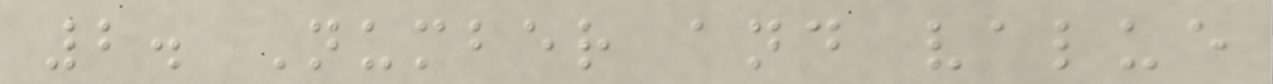2. Number and value
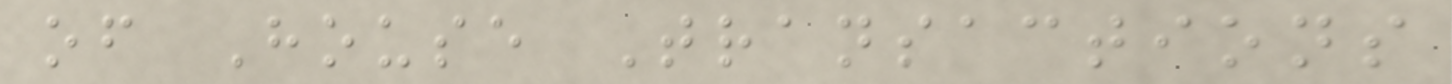of House Transactions
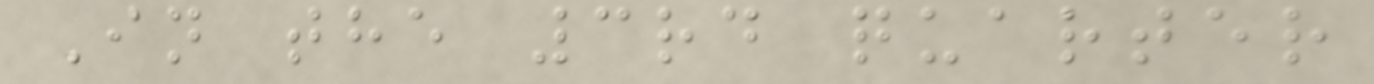In the 3rd quarter
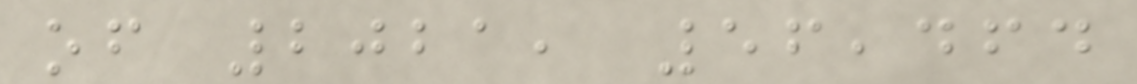of 2021, 56,464
